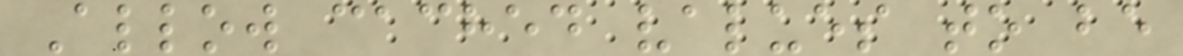Allow cached values to be
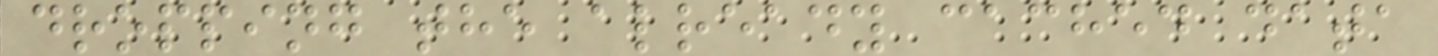dropping the already cached data
